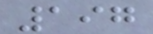197
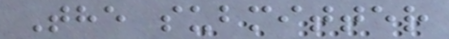The submitter
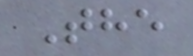The
